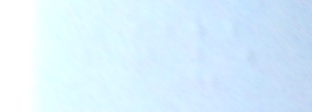I have
